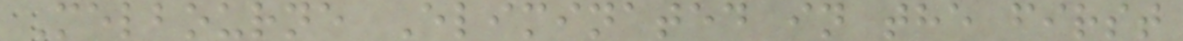Melbourne Eliminated in the first
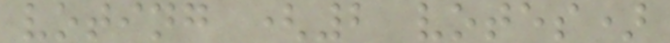voting (2 votes)
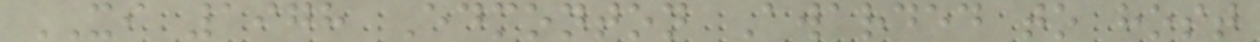XI 1978 Edmonton Awarded to host
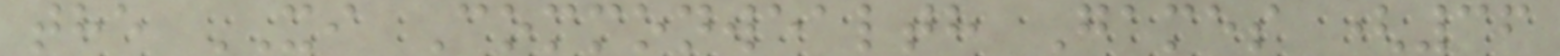the XI Commonwealth Games (36
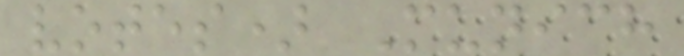votes) Munich
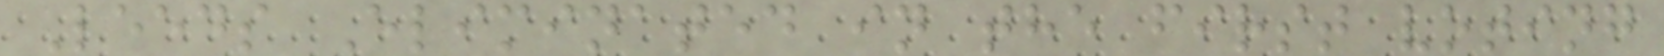Leeds Eliminated in the first voting
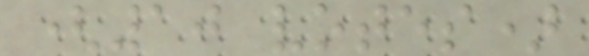(10 votes)
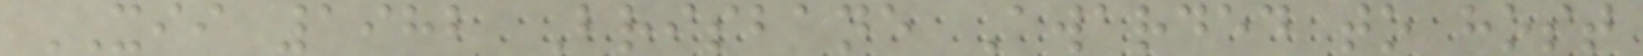XII 1982 Brisbane Awarded to host
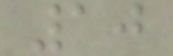10
